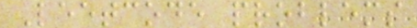Leetcode problems
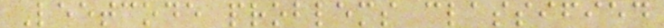Leetcode problems classified
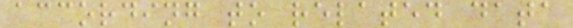according to related data
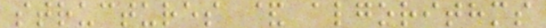structures & algorithms
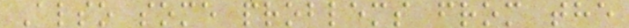Also some problems from the
